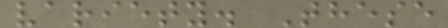variety. These
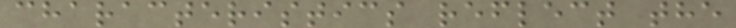characteristics reflect the
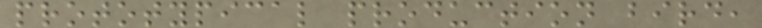prototypical production bird,
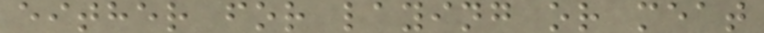either for laying or meat
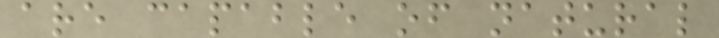are capable of natural
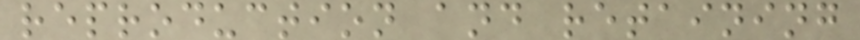reproduction and retaining
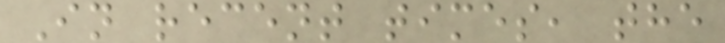In recent times, the
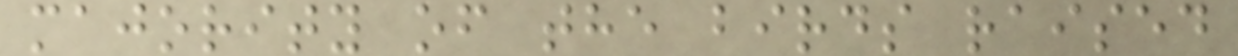majority of the birds raised
